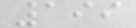199
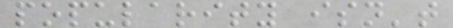popularity isn't
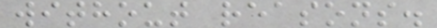without reasons.
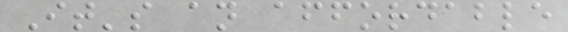It's an affordable
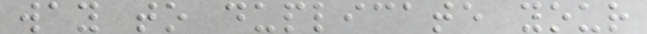way to duplicate your
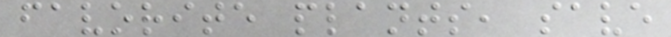favorite plants, save
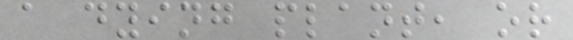a dying plant, or
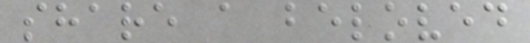share a beloved
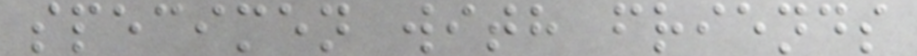specimen with friends
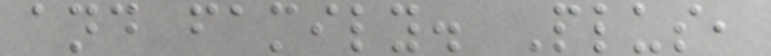and family. Plus,
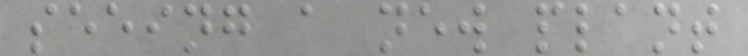seeing a new plant
